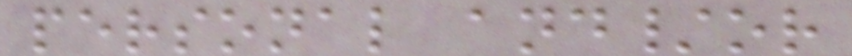personal and/or
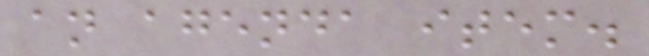an agenda item.
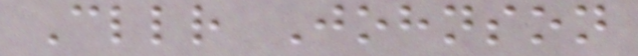Cllr Johnson
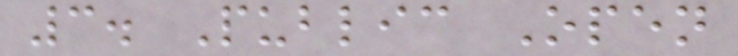3. Public Open
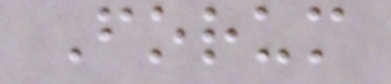Forum
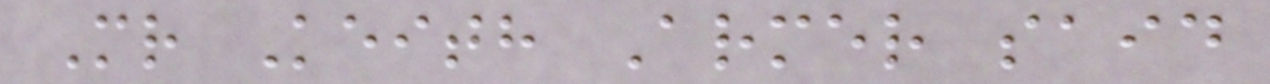Mr Keith Armer said
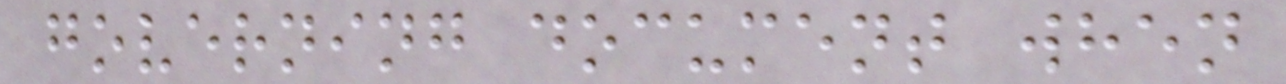governing document when
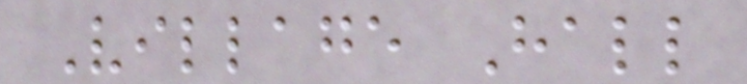Village Hall
